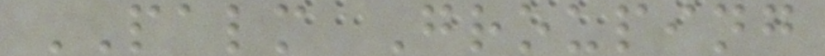PALM Grouping
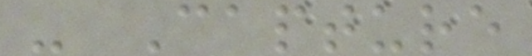- Capture
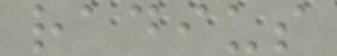radius
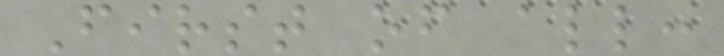First of all:
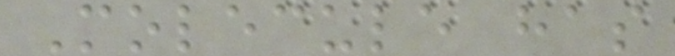Molecule has
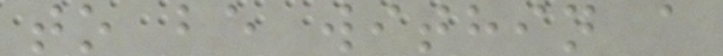to be within a
